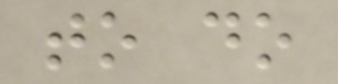to do
